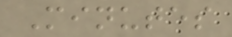Minutes
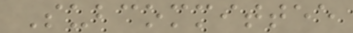Subcommittee
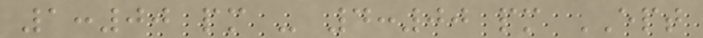1:00 pm - 4:00 pm EPT
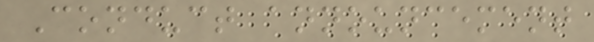Conduct announcement
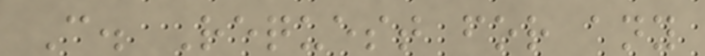C. Request for any
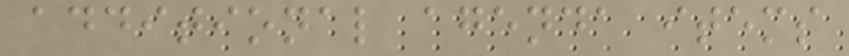additional agenda items
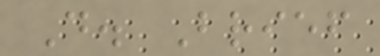D. Brief
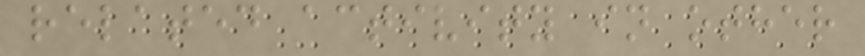related activity in other
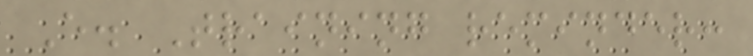E. Training reminder:
